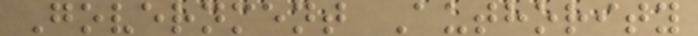Government Authority
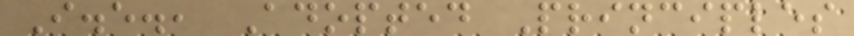I.e., Adopted Principles
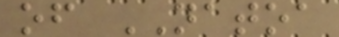of NATOA
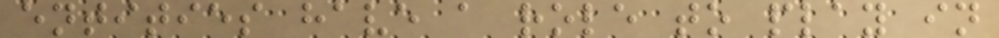entities have a role to play in
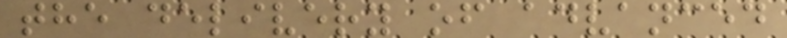the delivery of advanced
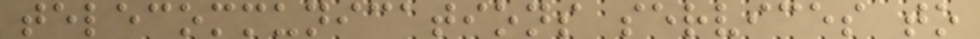telecommunications services to
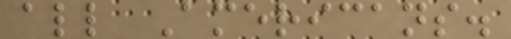all Americans.
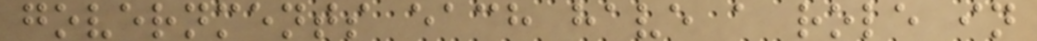governments each have a role in
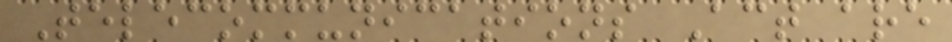Telecommunications Act are
